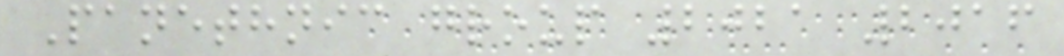Panethnic group 2021 2016
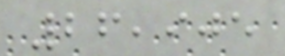26,905
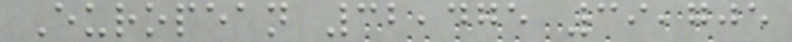European 32,475 39,705
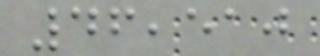46,510
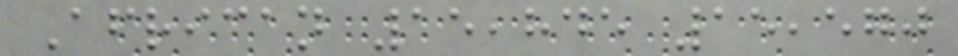African 15,845 15,570
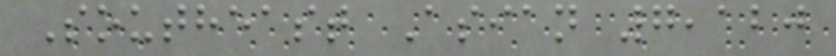Southeast Asian 7,120
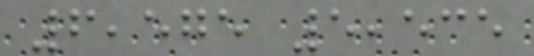6,575 5,535
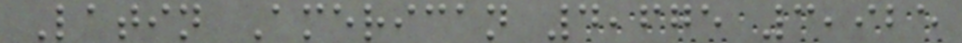Latin American 4,675 3,925
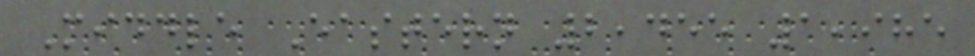Middle Eastern 2,455 1,985
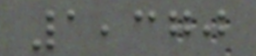1,370
